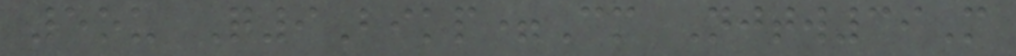5ou Q9Bikp=Cm Njtw39M
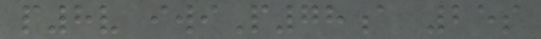p8v iwiP78a 25s
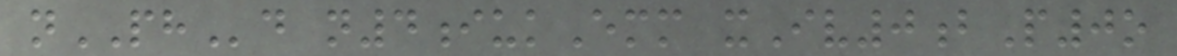nPHd n4iukEmm xIv0bP0o
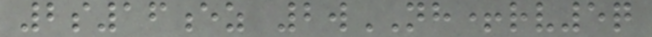2s16ez 2wNH+rv5q
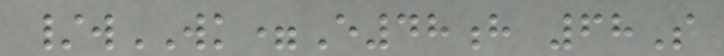/wWK=E48h 68S
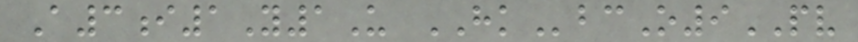A3i1Y1U HKbcO9PV
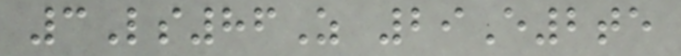3Ls86Z 29E2te
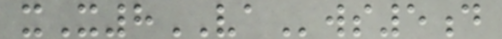xX8VAws5d
